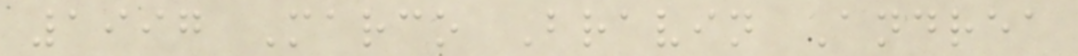1997 Marco Bravin Andrea
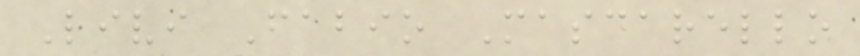Livi Fabio Mascarello
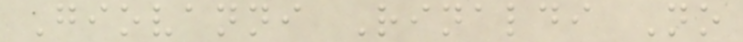Giovanni Rinaldi No
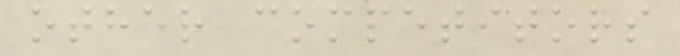other competitors
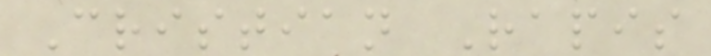Cristian Rapis
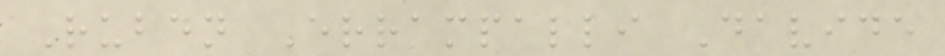Ruben Errampalli Davide
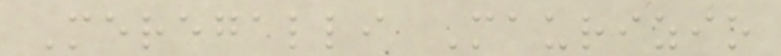Meregalli Maurizio
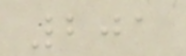201
